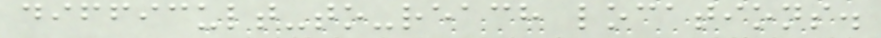difficult-to-reach locations.
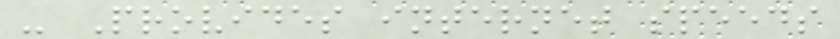- Provides internet speeds
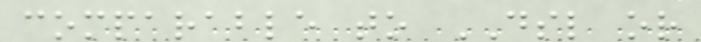comparable to DSL or
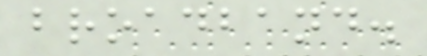broadband.
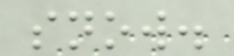snow.
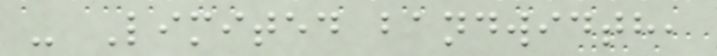- Limited bandwidth,
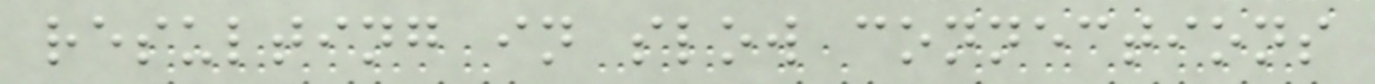resulting in slow connections
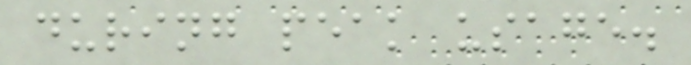during peak usage.
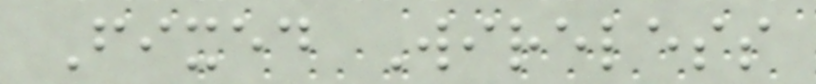Fixed Wireless
